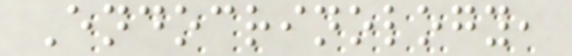Endocrinology,
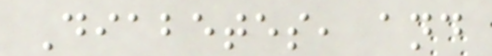Diabetes, and
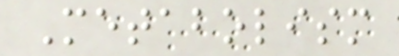Metabolism
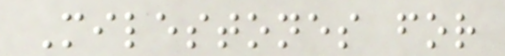Milestones for
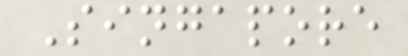Singapore
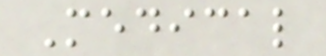Medical
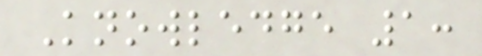Knowledge 1:
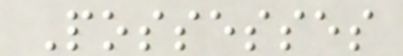Possesses
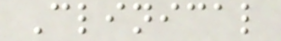Clinical
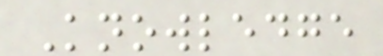Knowledge
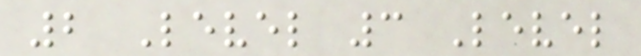2 Level 3 Level
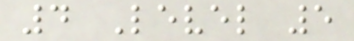4 Level 5
